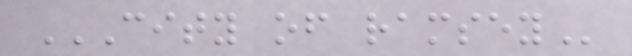CITY OF RAMSEY
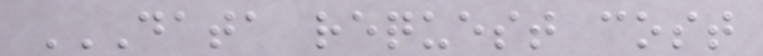DATA REQUEST COST
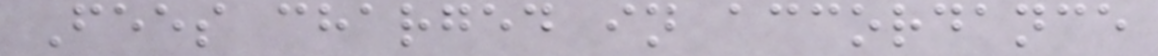Fees charged in accordance
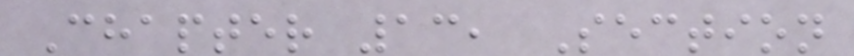Chapter 13, Section
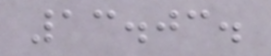13.03.
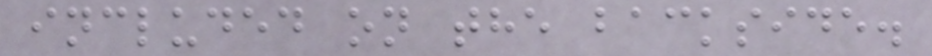included on the backside.
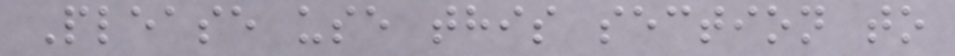Please use this section to
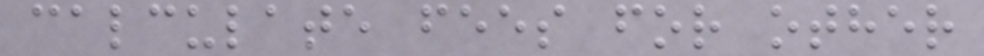calculate fees for other
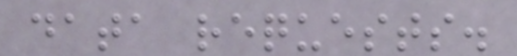data requests.
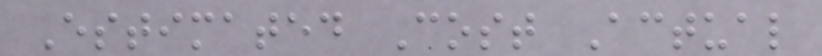Estimated Cost Actual
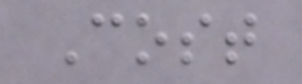Cost
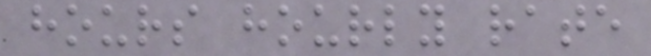hours hourly rate
